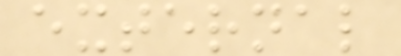external
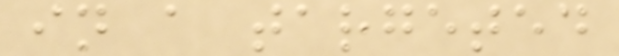in a targeted
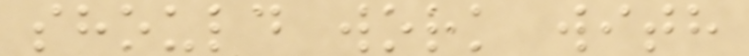should work with
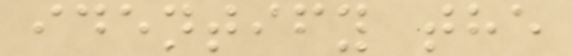identify the
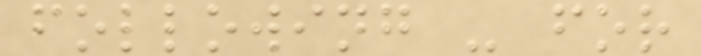following - for
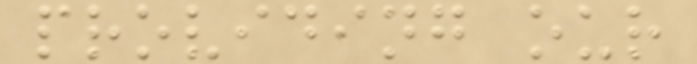providing our
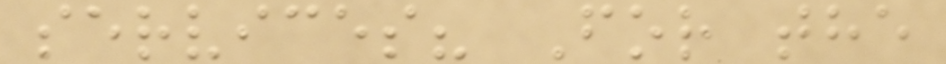services? For the
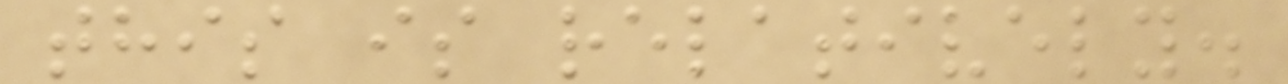this is relatively.
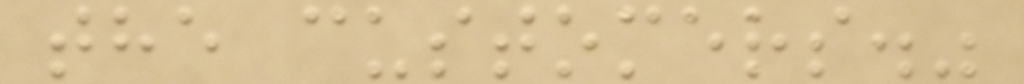the customers."
